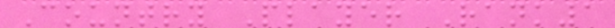Country Player Rank1
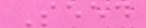Seed
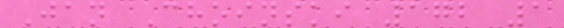Jan Choinski 172 1
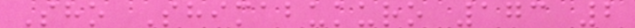Sho Shimabukuro 173 2
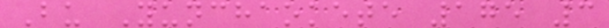Bu Yunchaokete 175 3
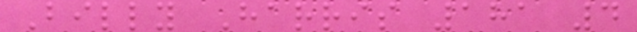Billy Harris 181 4
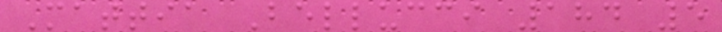Mattia Bellucci 184 5
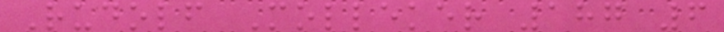Rudolf Molleker 187 6
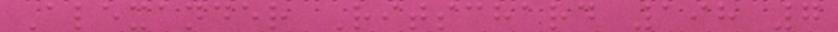Alexander Ritschard 198 7
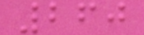260
